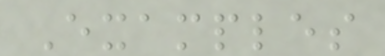Examples
